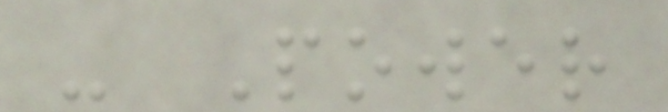- Power
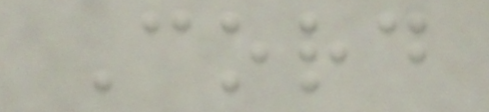Cord
